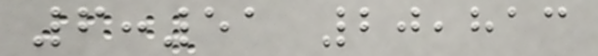6:51 20,813
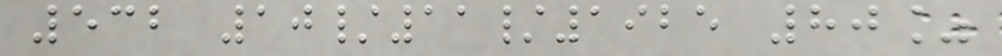532 10/11/1925 80%
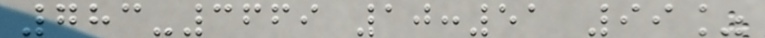783-3669 10:51 99%
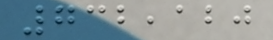732,120
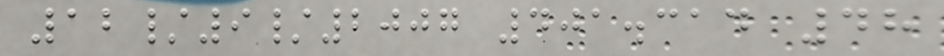12/9/2007 401.314 48
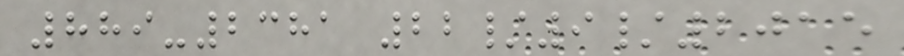889-2381 22/9/2015
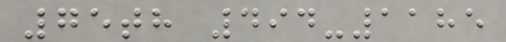75th 494-1185
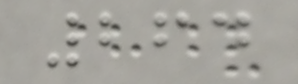264
